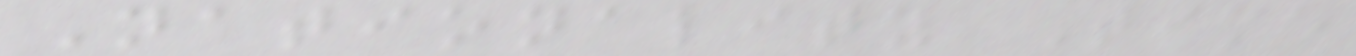Nationality Time
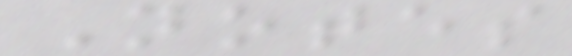Notes
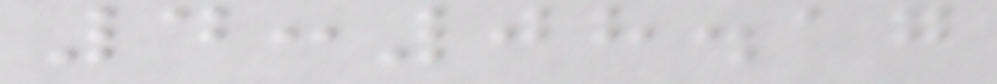4:08.17
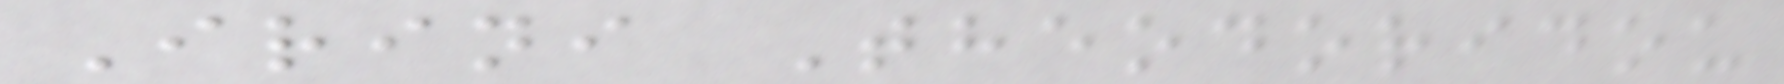Irini Theodoridou
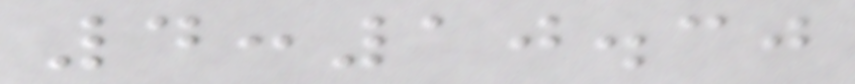4:10.30
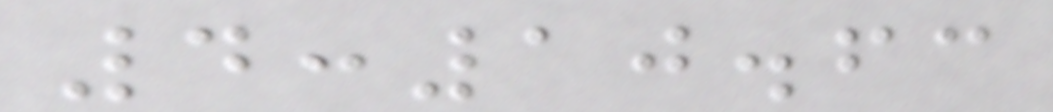4:10.63
